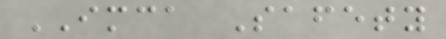IMCA Safety
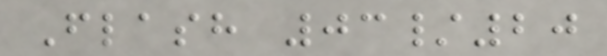Flash 03/20
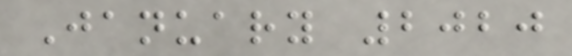January 2020
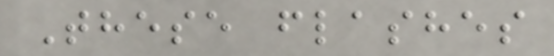These flashes
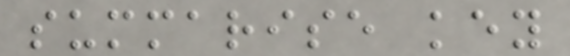summarise key
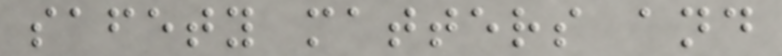safety matters and
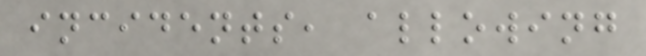incidents, allowing
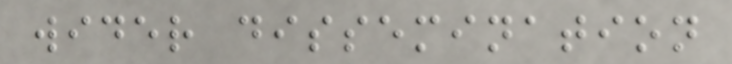wider dissemination
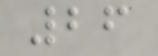26
